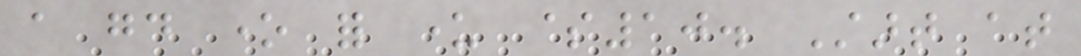a good one for under $10. Start at
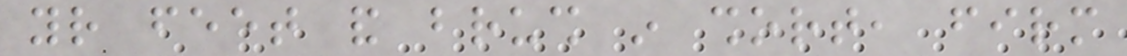your feet and brush in short, firm
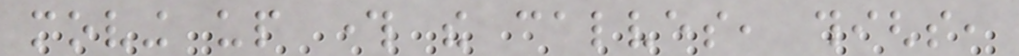moving up through the calves, thighs,
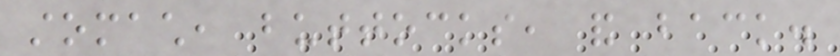stomach, buttocks, and back.
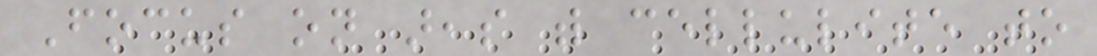Focus on areas with cellulite to
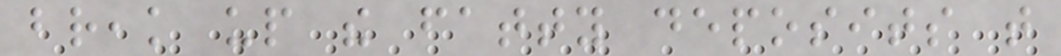break up the fatty deposits that
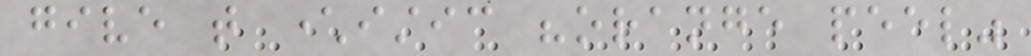give that characteristic "orange peel"
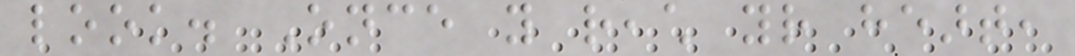look. Once you reach your heart,
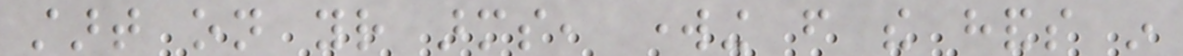start on your arms, working from the hands in
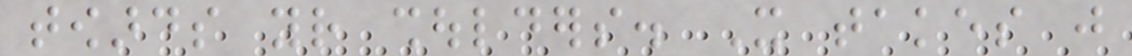towards your shoulders. It takes just
